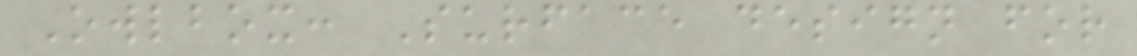Owlbox: Surface design for
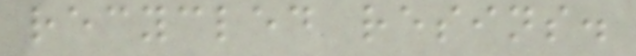recycled resins.
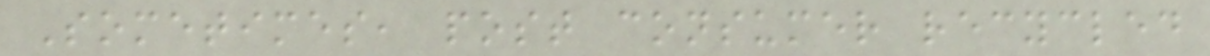Sometimes, post consumer recycled
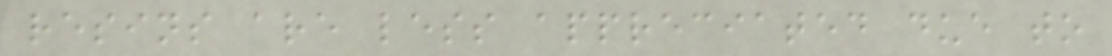resins are less appreciated due to
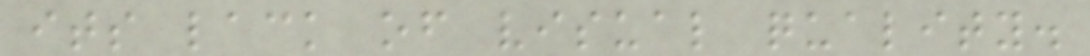its lack of visual quality.
